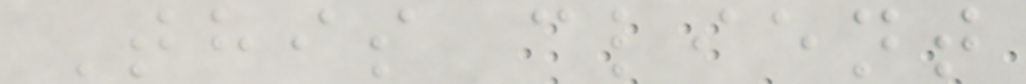This client
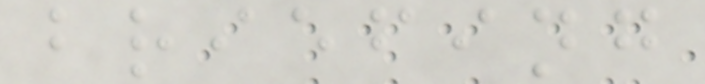briefing
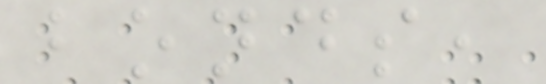bonds,
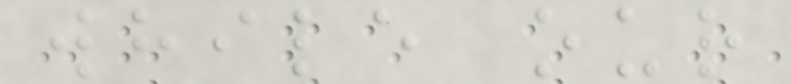while our
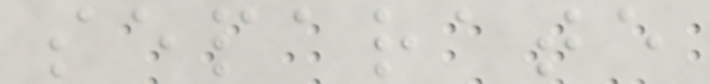separate
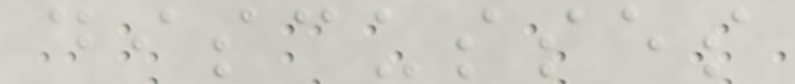discusses
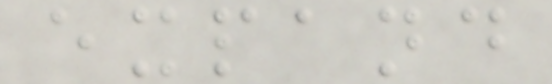expand
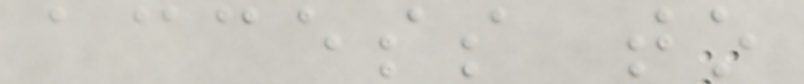access to
